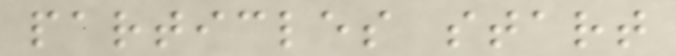particles start
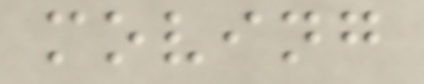moving
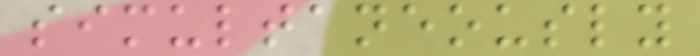simultaneously
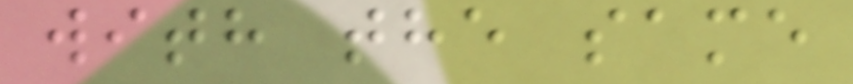with the same
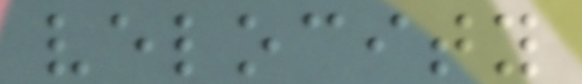velocity
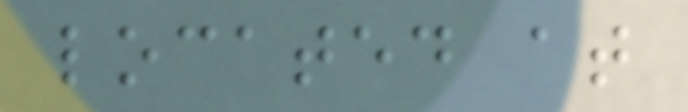located at
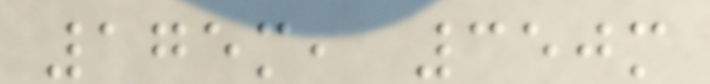175m, 350m
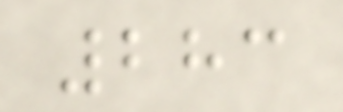283
